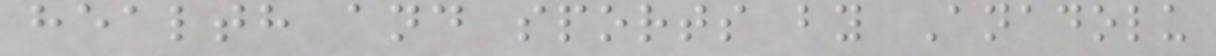health and sports by Anadolu
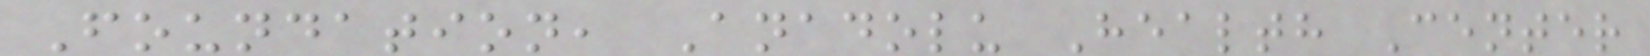Foundation, Anadolu Health Center
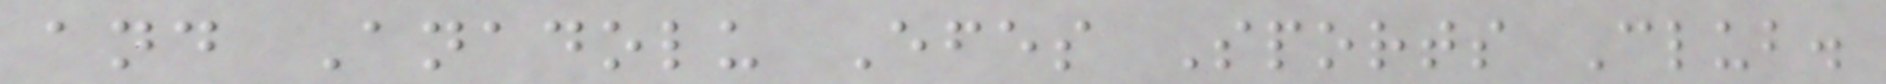and Anadolu Efes Sports Club.
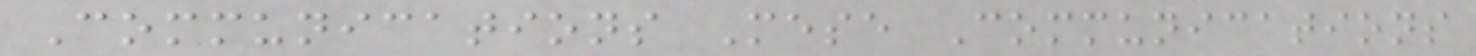Communications Mese Communications
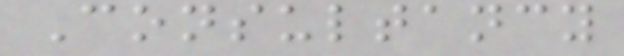Consultancy
